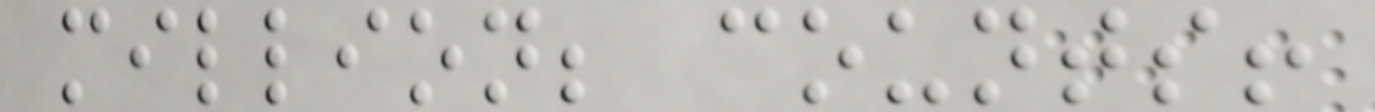million; counts!
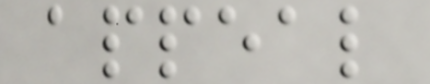appeal
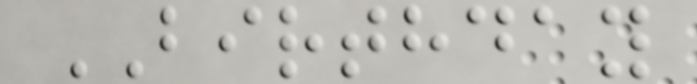BIRTHDAY
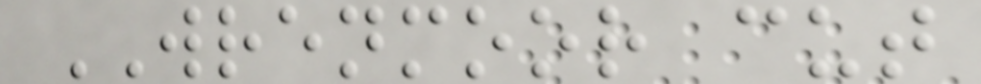WRENMOOR cut
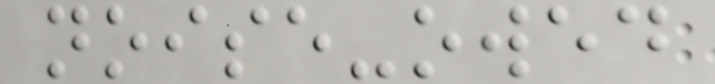noise-owed
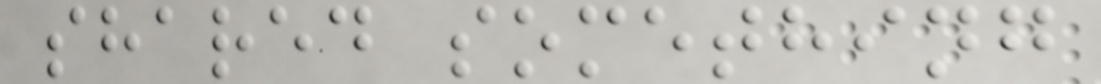shared something
